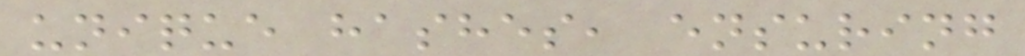unique hashes, ensuring
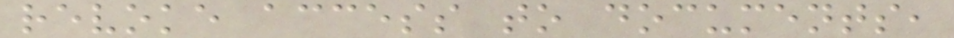revoke access to documents,
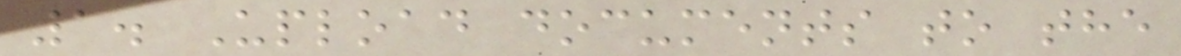1. Upload documents to the
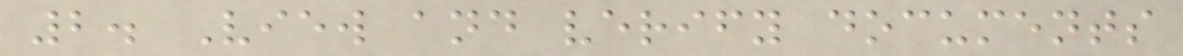2. View and verify documents
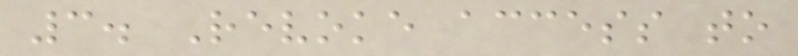3. Revoke access to
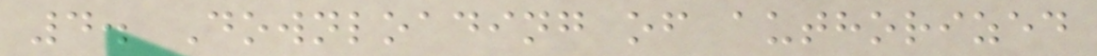4. Downloading of authorized
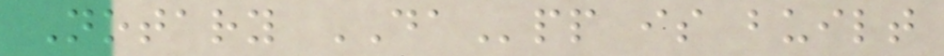Notary DApp is built
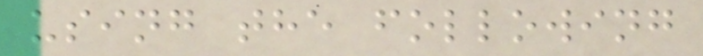using the following
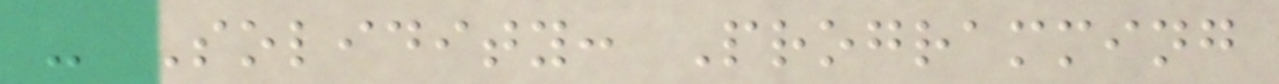- Solidity: Programming
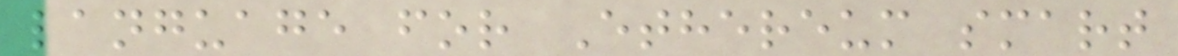language for Ethereum smart
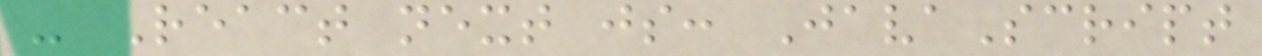- React next js: JavaScript
